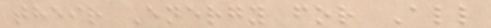their Energy for All
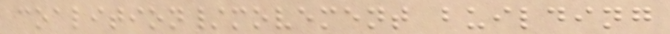coalition/movement building
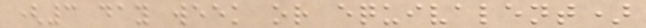(3 day week or equivalent)
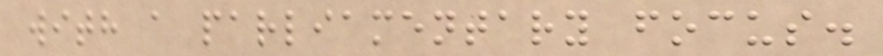with a parliamentary focus.
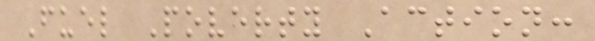Fuel Poverty Action:
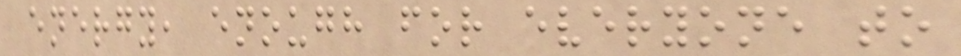energy, enough for everyone to
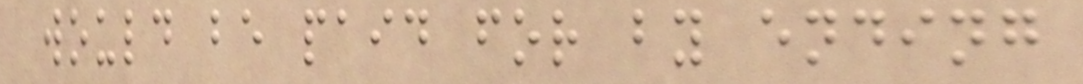would be paid for by ending
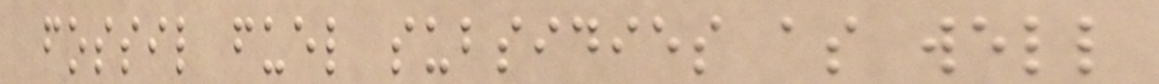fossil fuel subsidies as well
